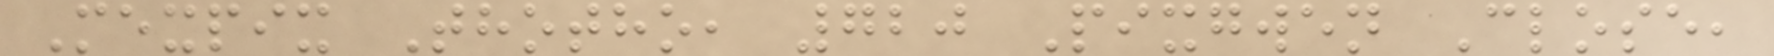Mexpix Thotho, 720 Pixgwen Close,
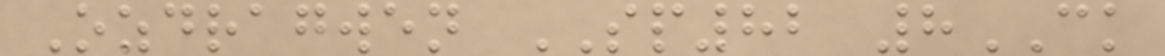Ozdragwen SP82 8CK
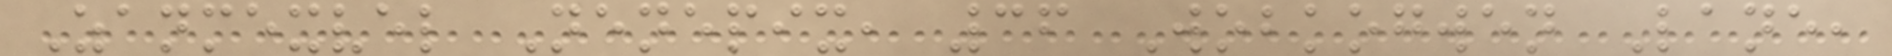Zanmexvel Nenepix, 36 Wobkogwen Lane,
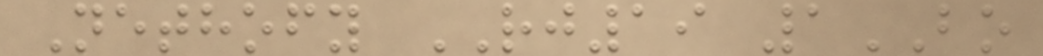Nethofy RJ19 1BO
